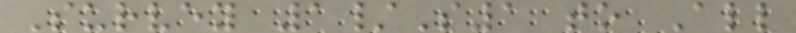Survey 1/S1 to All
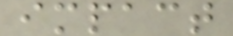impact
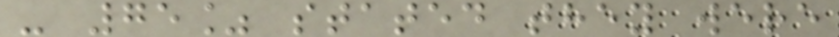- 75% stated they were
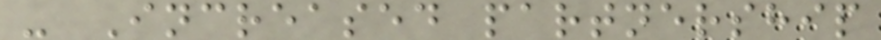- Increased partnership
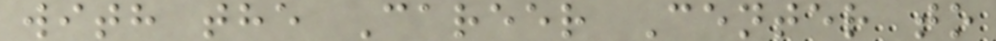with the Career Center to
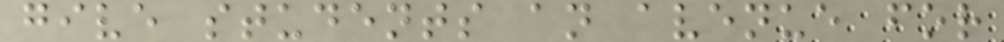give students an avenue for
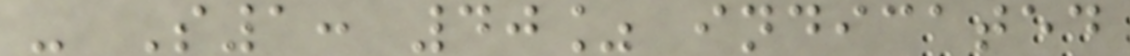- S1: 40% indicated
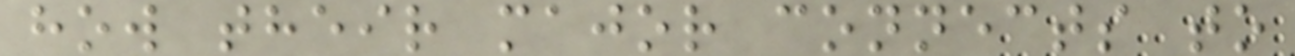how their major connects to
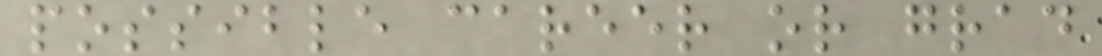possible career or grad
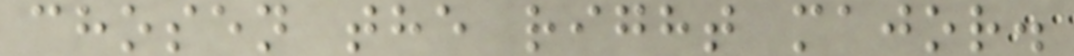chosen the right major.
